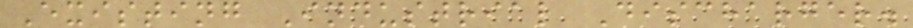Existing Industrial Discharger.
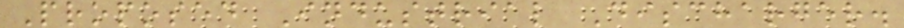Proposed Industrial Discharger.
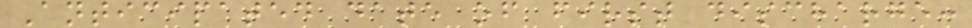Anticipated date of first discharge:
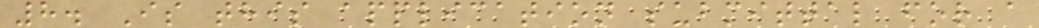8. Is this application submittal for a
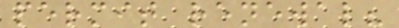permit renewal?
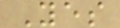Yes
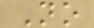No
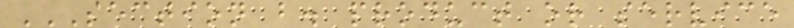SECTION B. PRODUCT OR SERVICE
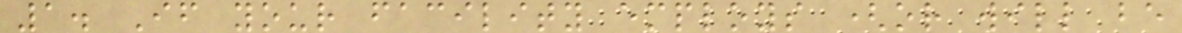1. If your facility employs (or will be
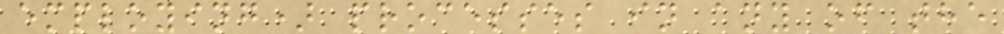employing) processes in any of the
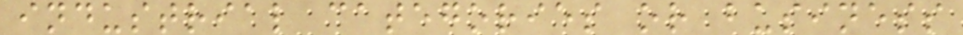industrial categories or business
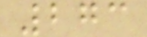273
